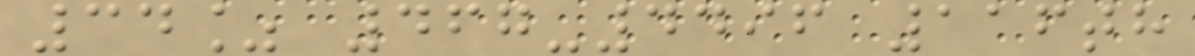34% 467-4496 116th
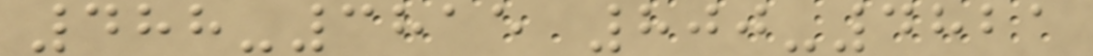488-3815 800-4821
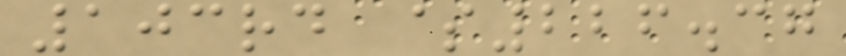103rd $226.37
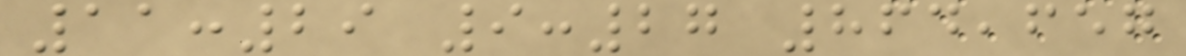11:29 9:27 864,657
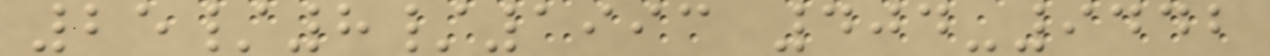25/8/1993 404-9442
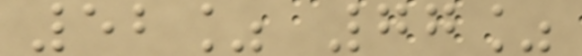52% 77%
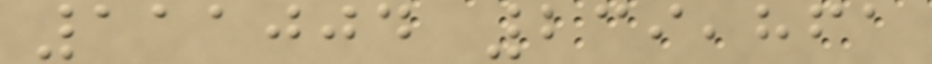111004 239,861
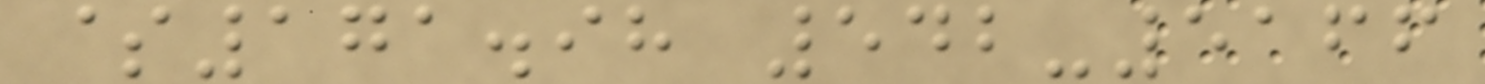$171.98 542-5166
